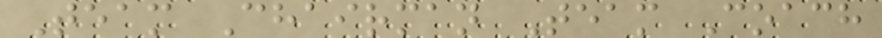Team Chairman Team Coach
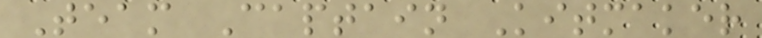Team Captain Kitmaker
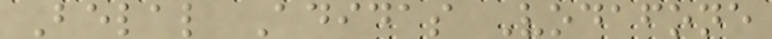Belal Adidas Vodafone
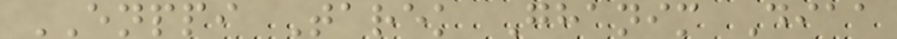ENPPI Tarek Ghanim Diaa
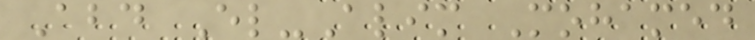Abd El-Alim Mohamed
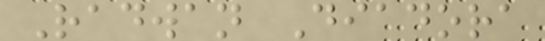Radwan Diadora
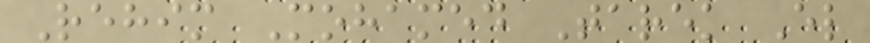Rehim Mohamed Tarek El
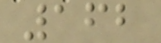162
